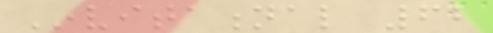Invitational 62
